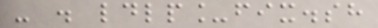- . ldlp_fix.sh
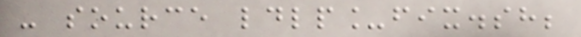- source ldlp_fix.sh;
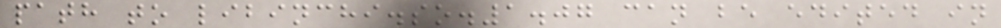path to libinchi.so.1.07 can be edited in
